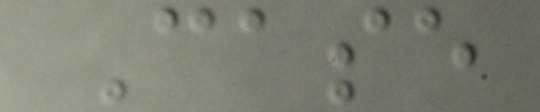Case
